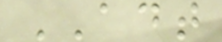ADT
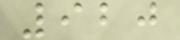920
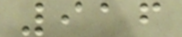916
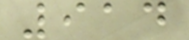914
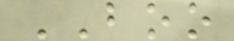BOO
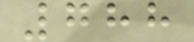788
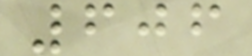606
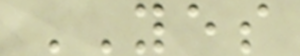YES
